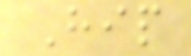Hip
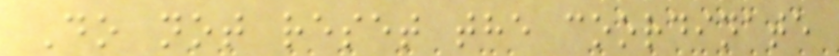Do not reset the coordinate
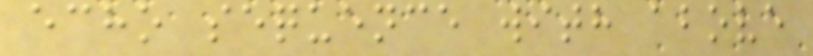echo sequence with above
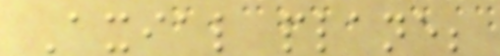Axial plane;
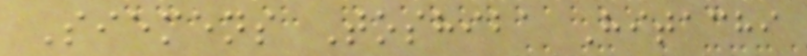Siemens Toshiba Hitachi
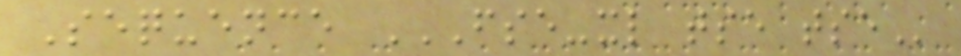Sequence FSE-XL TSE TSE
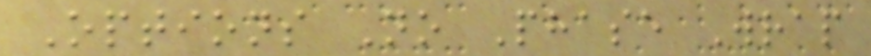Options No Phase Wrap
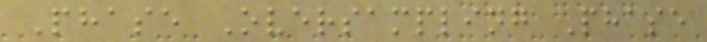Phase Oversampling Phase
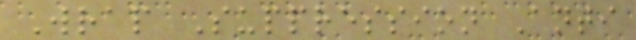Wrap Suppression Anti
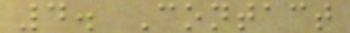4. Contact
